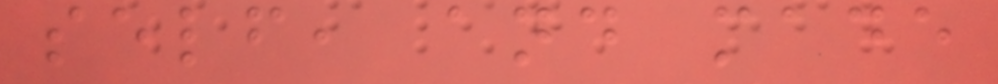self, and made
